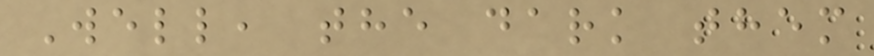Well, the dark them
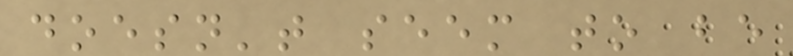doesn't seem to be
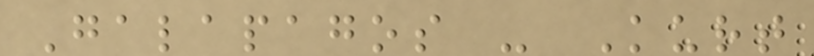Galapagos - Kurt
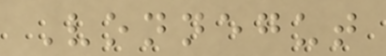Vonnegut
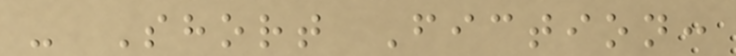- Short Fiction:
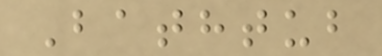Bathtub
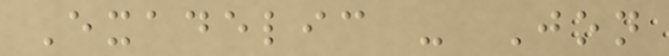Exadelic - Jon
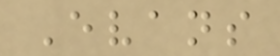Evans
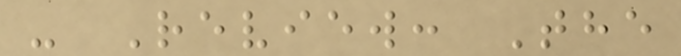- Review: The
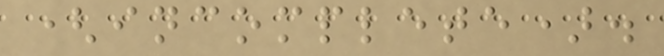(incomplete).
